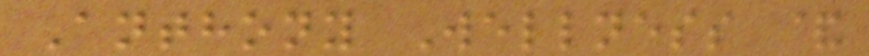Anthony Wellness &
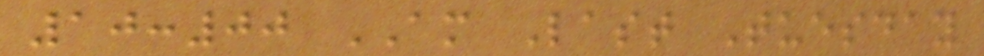10:00 AM Last Tuesday
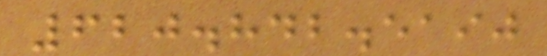620.842.5190
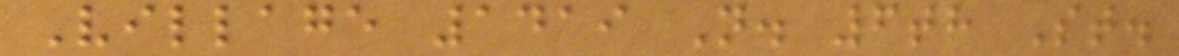Village 1419 N. 6th St.
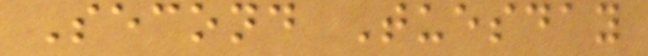Second Tuesday
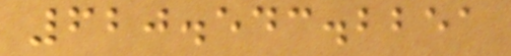620.543.2251
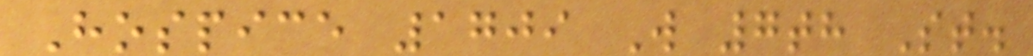Hospice 1709 W 7th St.
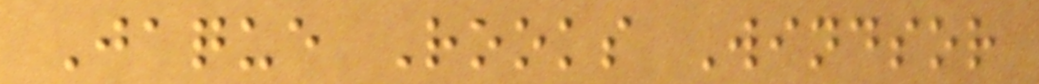Jaque Rooks Windsor
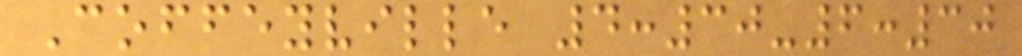Coffeyville 4:30-6:30
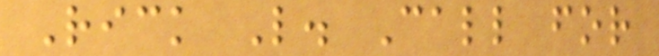Rick L. Call for
